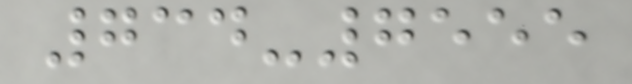734-7555
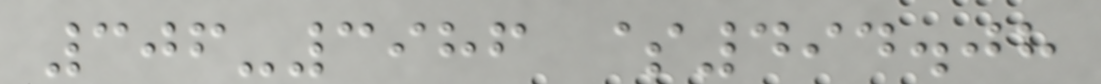306-3986 $494.08
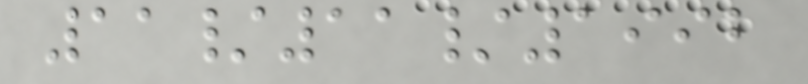11/11/1992
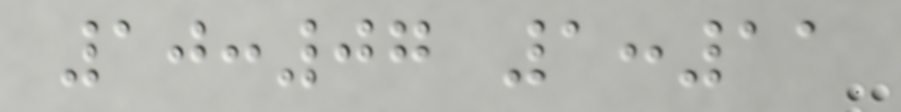10:07 1:11
